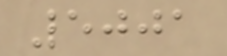5001
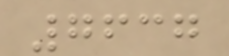7637
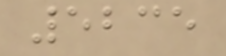5235
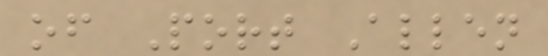of Port Allen
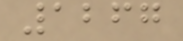1267
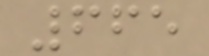665
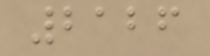2126
